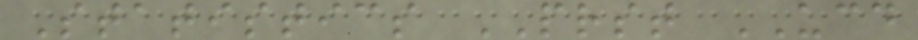Statistics PRST UCD
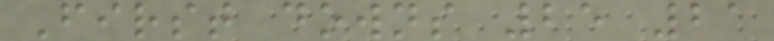First downs 25 21
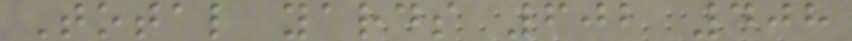Total yards 602 408
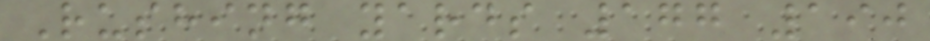Rushing yards 177 190
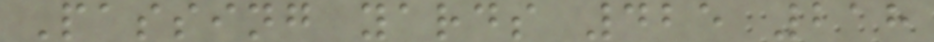Passing yards 425 218
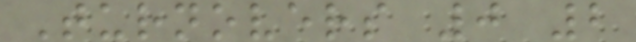Turnovers 0 2
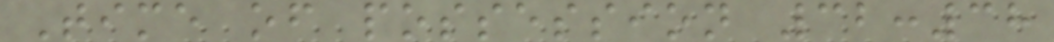Time of possession 32:38
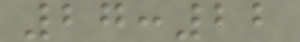27:22
